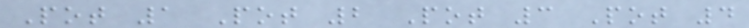Pot 1 Pot 2 Pot 3 Pot 4
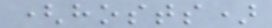(hosts)
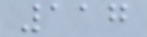117
